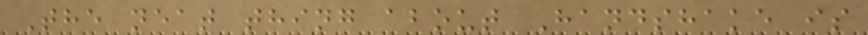The neat thing about Handshake is
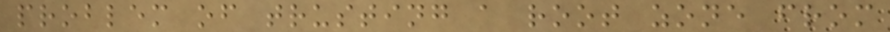problem of trusting a root zone from
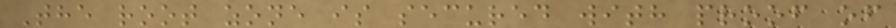The root zone is secured with proof of
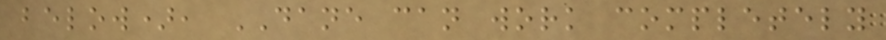below), DANE can work completely
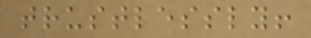trustlessly!
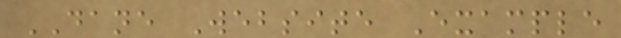DANE Website Example
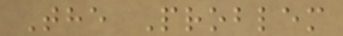The Problem
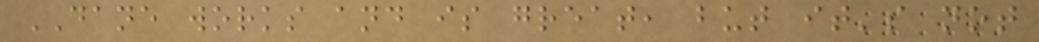DANE works and is great, but it's not
